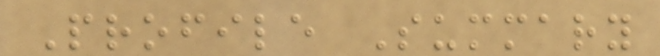Profile Summary
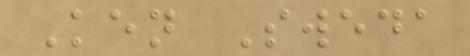Ken Sweda
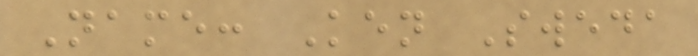Name: Ken Sweda
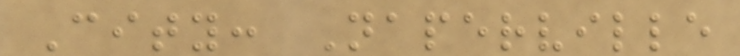City: Naperville
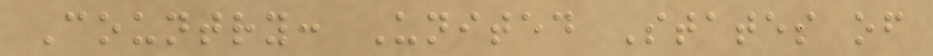Country: United States of
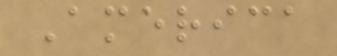America
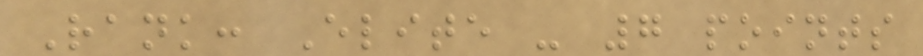Rank: Elite - 7 points
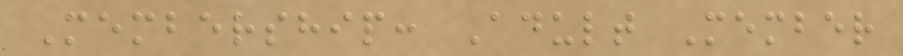Membership: Adult Member
